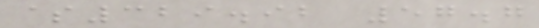$329.92 57.7
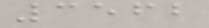3562
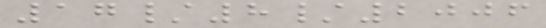17/8/2006
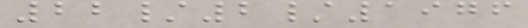22/2/1976
